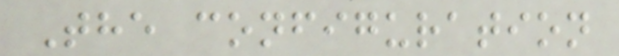The configuration
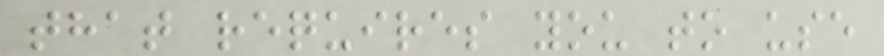that requires you to use
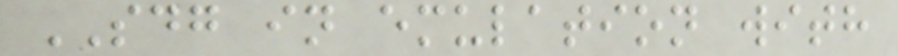SDG in emulation with
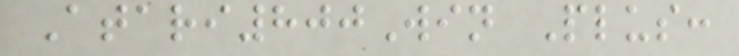Atari800Win Plus:
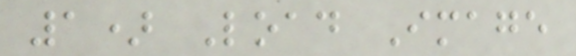1) Load Image
